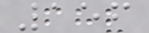156
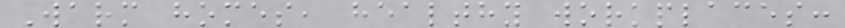Warm homes, healthy workplaces:
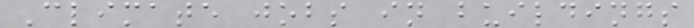Climate jobs in buildings
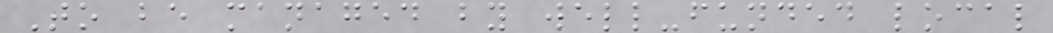To be managed by well-funded local
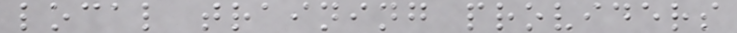local training providers
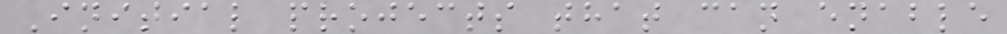Initial projects that can enable
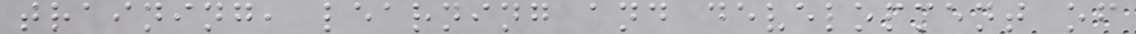training, learning and development of
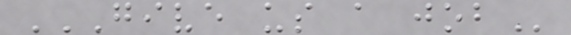GIVE US A JOB
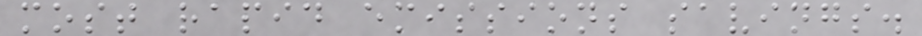most rapid emissions savings.
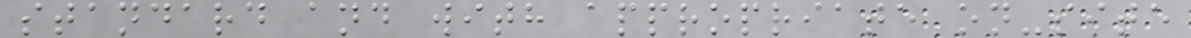standard and with appropriate on-site
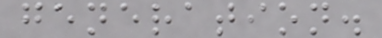generation.
